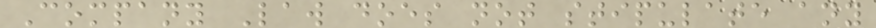Company Law does not stipulate any
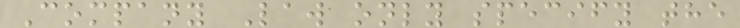Company Law only specify the
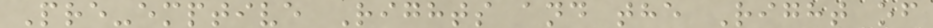Pre-emptive Rights and the Right of
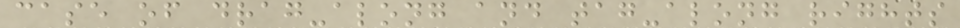case of drag-along and tag-along rights
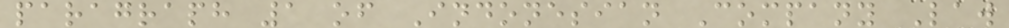paragraph 1 of Indonesian Company Law
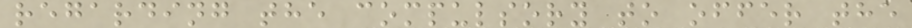regarding the compulsory to offer the
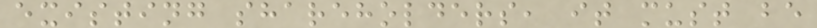existing shareholders, it must be
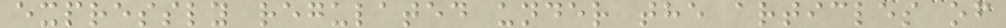expressly regulated under the articles of
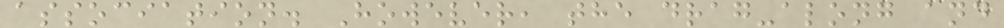association. However, the drag-along and
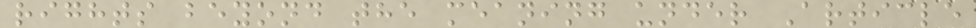rights beyond the meaning under Article
